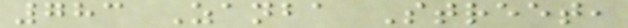783 Zanba Street,
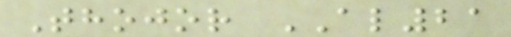Thojor AL21
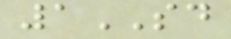1SD
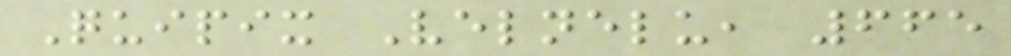Quipix Velnelu, 665
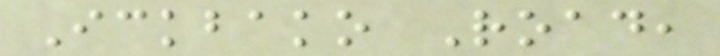Ickbako Road,
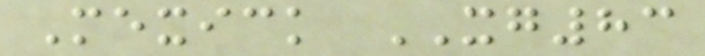Mexick XG83
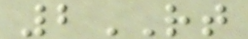2RT
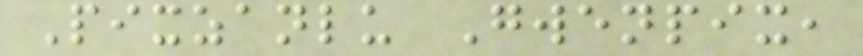Pixzanlu Gwenpix,
